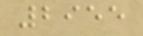2955
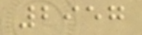2957
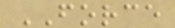FORCE
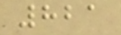821
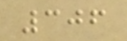306
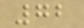72
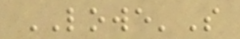LOWE'S
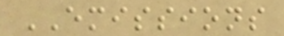EMISSIONS
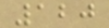120
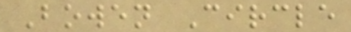Bowen Circle
